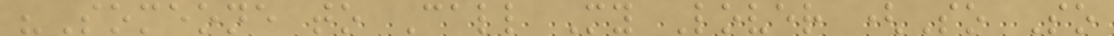"Someone to Call My Lover (So So
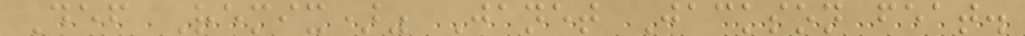Def Remix)" Janet Jackson feat.
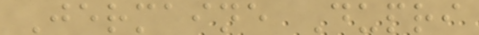Jermaine Dupri
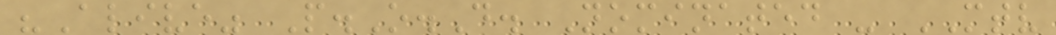"Alive" P.O.D. Nominated - MTV
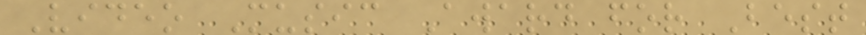Video Music Award for Best
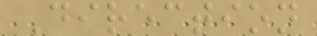Direction
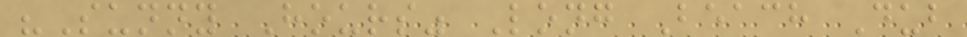"Sunny Hours" Long Beach Dub
